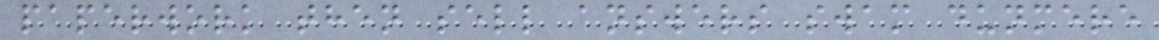paperwork then sell answers swam dunmere
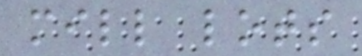mill lots
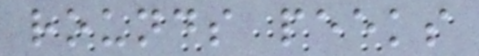rounds peeks
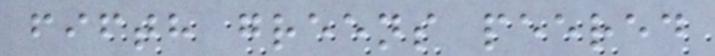fifth greens peered
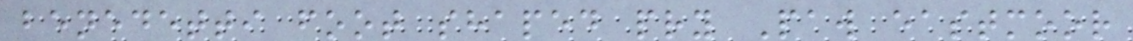benedetti foot shaped pry Paw eastmoor
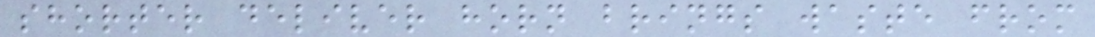shorter deliver horn brings waste from
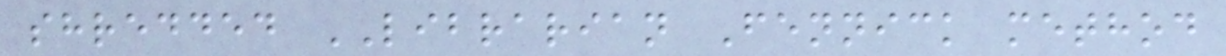shredded LIBRARIAN Fennick method
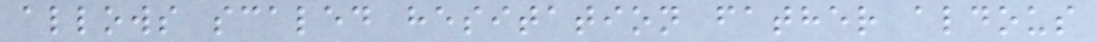allows scaled hesitation father aldous
